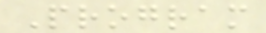Program
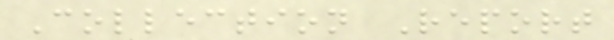Collection Report
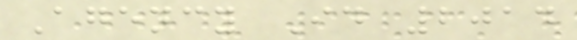Agency Id 2014
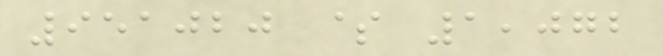951020 $ 1,072
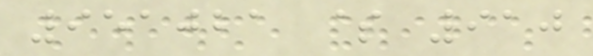951021 $ 910
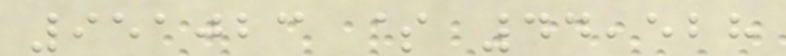951023 $ 44,528
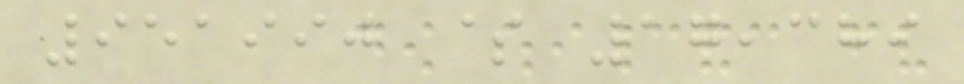951990 $ 17,389
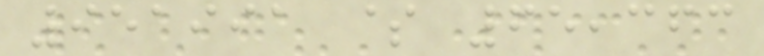951991 $ 65,363
